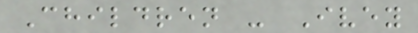Children - Ivey
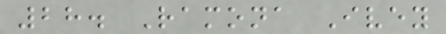28. Ramona Ivey
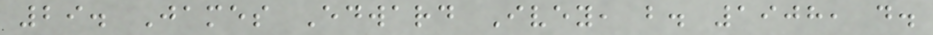29. James Edward Ivey, b. 1908, d.
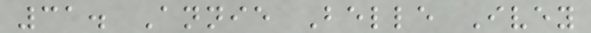31. Annie Belle Ivey
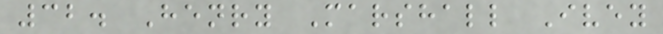32. Henry Marshall Ivey
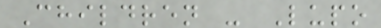Children - Lupo
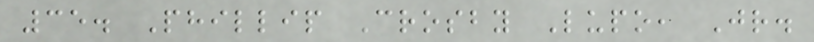35. Phillip Crosby Lupo, Jr.
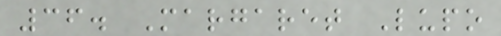36. Margaret Lupo
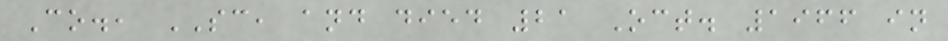Co., SC, and died 21 Oct. 1966 in
